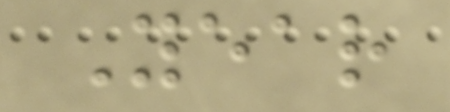Year
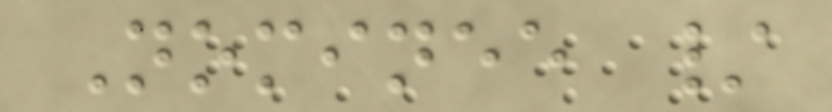Nominee /
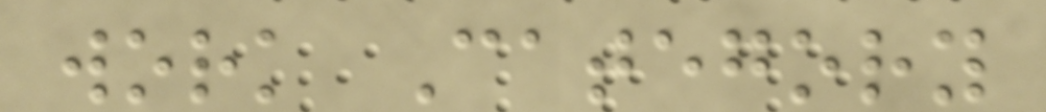work Category
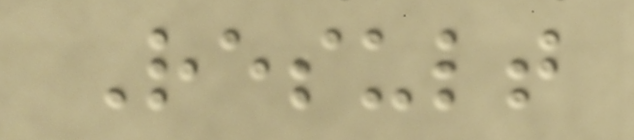Result
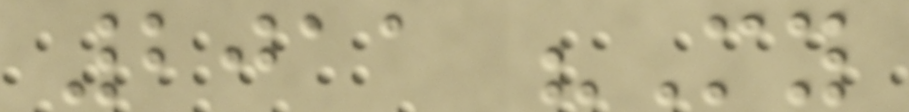2011 "My
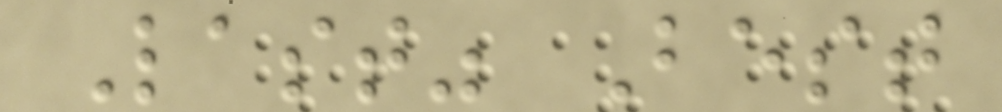Last" Best
